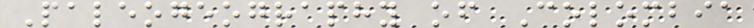Paleogeography of Colombia
